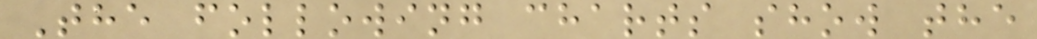The following charts show the
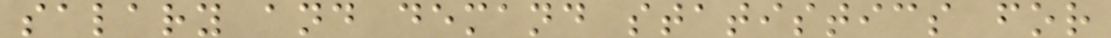salary and demand statistics for
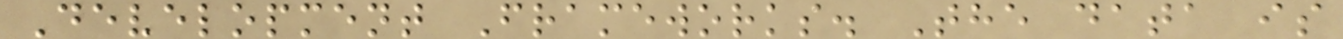Development Frameworks. The data is
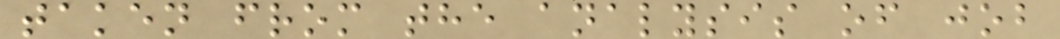taken from the analysis of job
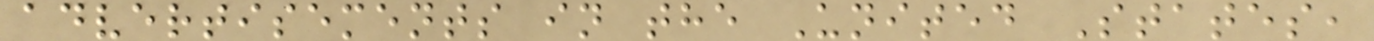advertisements in the United States,
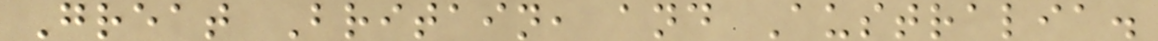Great Britain, and Australia.
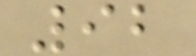92
